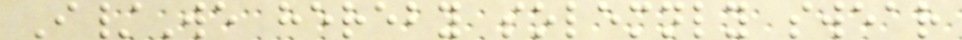I/We hereby solemnly swear
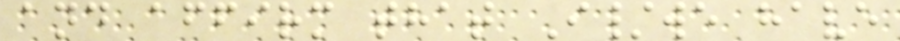and affirm that I/we have
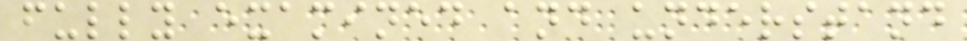fully examined and understand
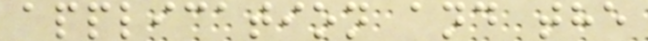application and the
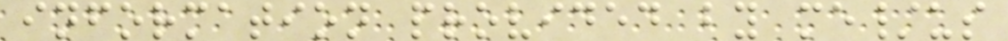information provided by me/us
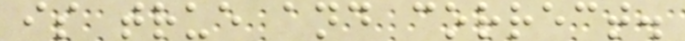is true and correct.
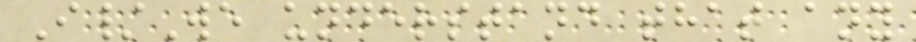I/We understand that any
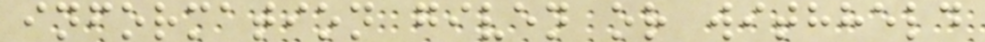information given or withheld
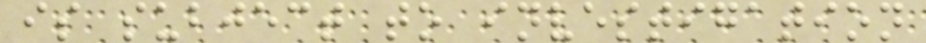is subject to investigation
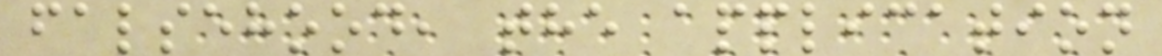falsehood, the application
